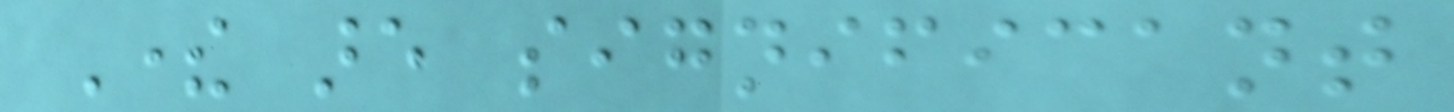There are significant
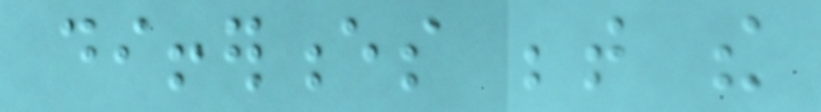differences between the
